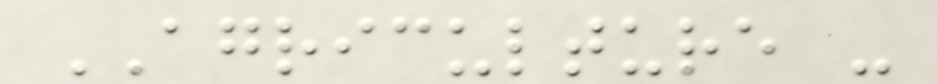AGRICULTURE -
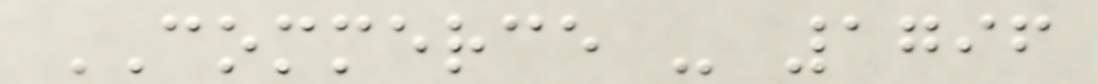COMMERCE - 1796
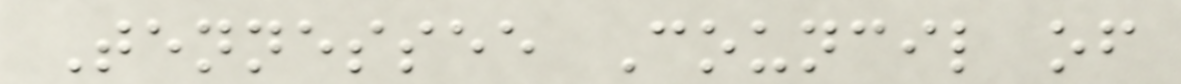Tennessee Council of
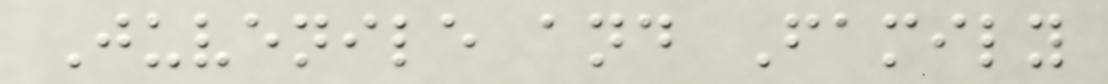Juvenile and Family
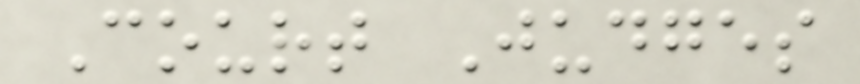Court Judges
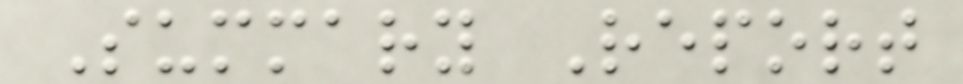Summary Report
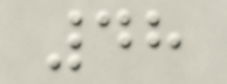48
